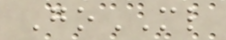GoML
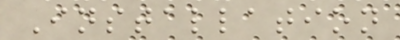Installation
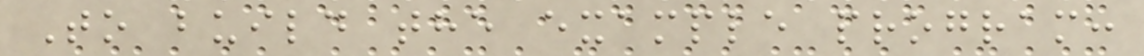To build the example program:
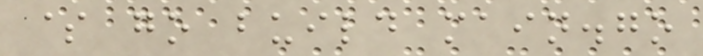$ go build main.go
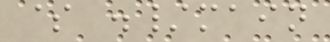$ ./main
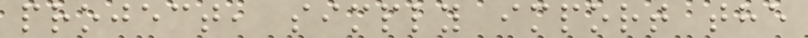project, simply import the
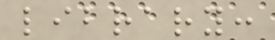library:
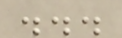...
